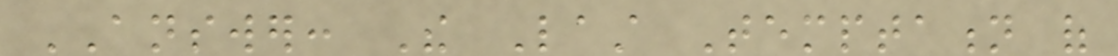ANSWER: The Last Temptation of
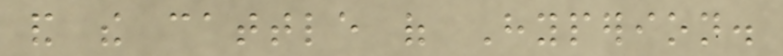and the cattle of Hyperion.
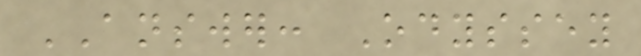ANSWER: Odyssey
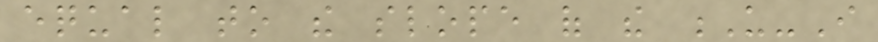equal to the slope of the U-I
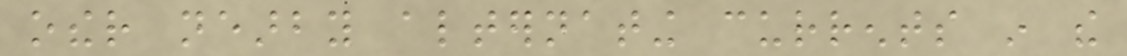other nearby alternating currents in the
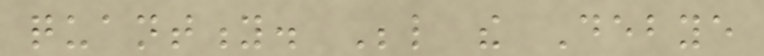quantity. Below the Debye
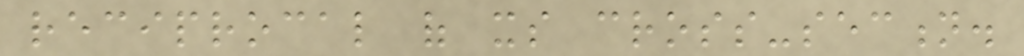reciprocal of its cross-section.
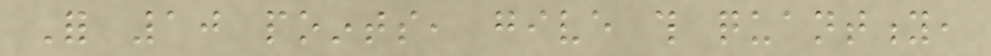For 10 points, give this quantity,
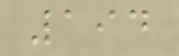194
